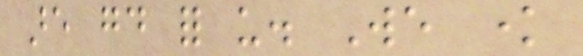are good for us. We know
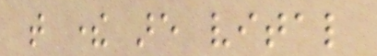that there are vital
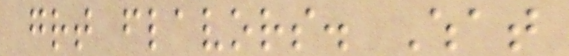great flavors. What
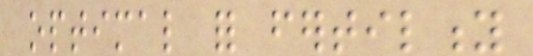optimal for fertility
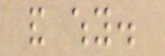and why.
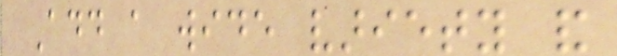Add a wide variety and
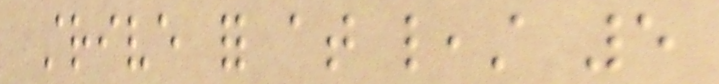strive for at least 5
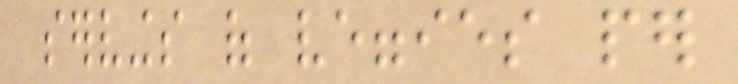servings of veggies per
